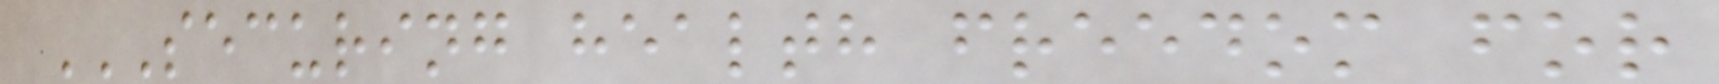SECURING HEALTH FREEDOM FOR
